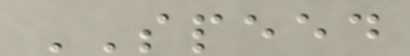SPEED
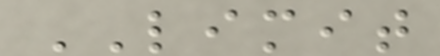LIMIT
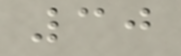30
